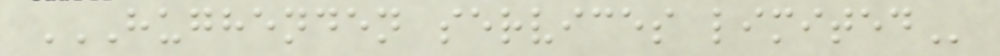HUGHENDEN SERVICES LIMITED
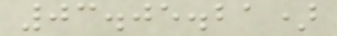03.05.21)
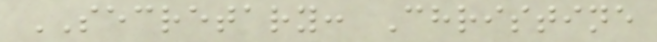SECRETARY: Christine
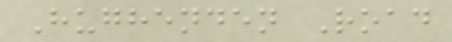Hughenden Road
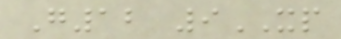G12 9XP
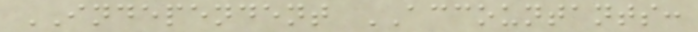INDEPENDENT ACCOUNTANTS:
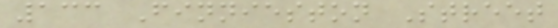133 Finnieston Street
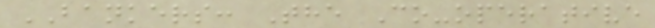BANKERS: The Co-operative
